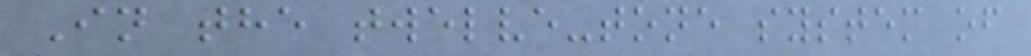In the twelve-tone system of
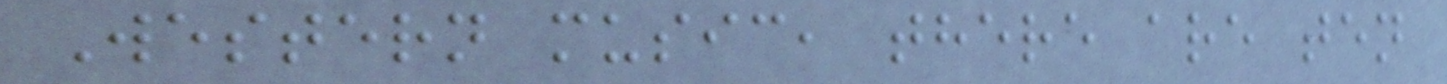Western music, there are ten
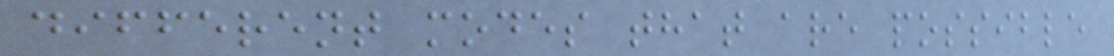different modes that are possible
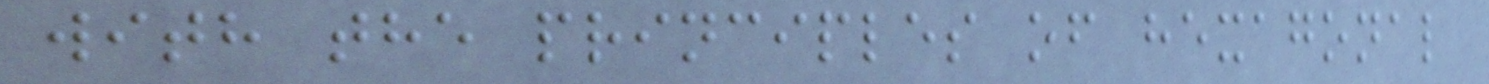with the principles of hexagonal
